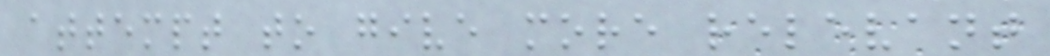attempt to give more relevant
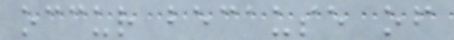occur because of
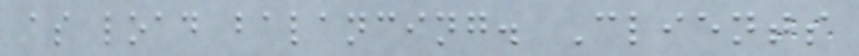as load balancing. Clients
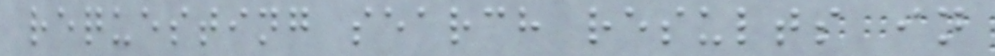requesting search results in
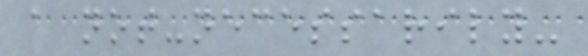a not-necessarily-
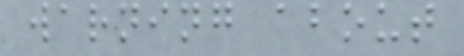warning about
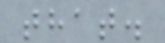that.
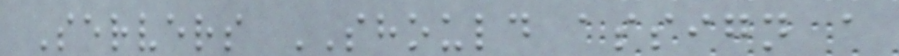Servers SHOULD assign a
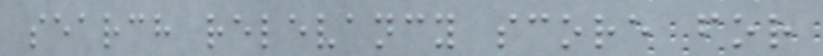search relevancy score for
